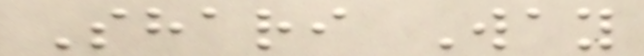Shari Way
